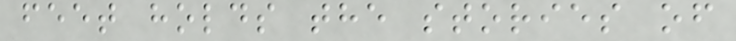feet holds the stories of
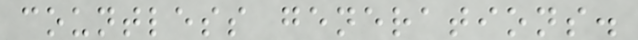countless generations.
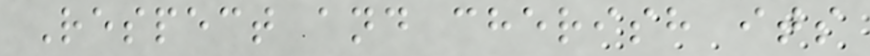Respect and cherish its
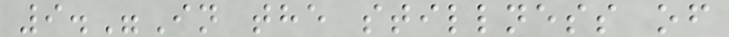9."In the stillness of
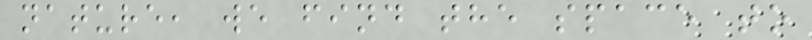nature, we find the space to
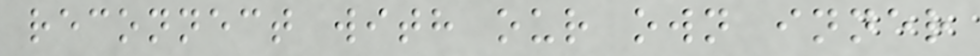reconnect with our own inner
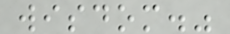wisdom."
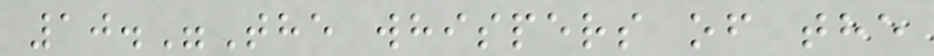10."The whispers of the
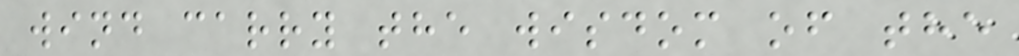wind carry the wisdom of the
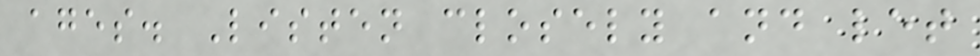ages. Listen closely and let
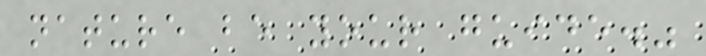nature be your guide."
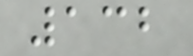132
